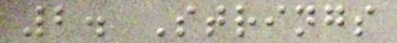2. Strings
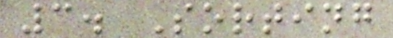3. Sorting
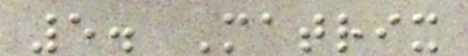5. Matrix
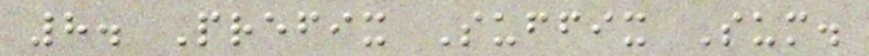8. Prefix Suffix Sum.
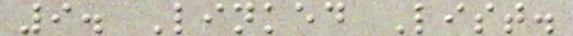9. Linked List.
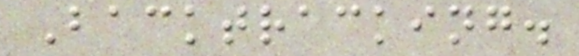Backtracking.
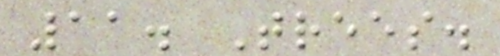11. Trees.
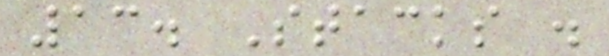13. Stacks .
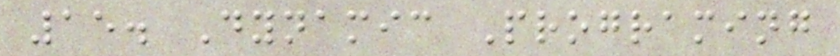15. Dynamic Programing
